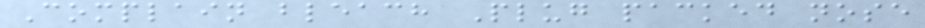Complain bleach Plug packed nose
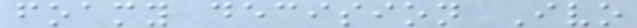foamy decision Ivo
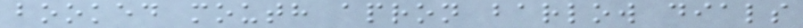booked mouth apron barlow dials
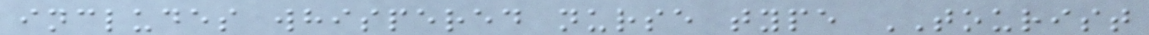includes whispered nurse type TOURIST
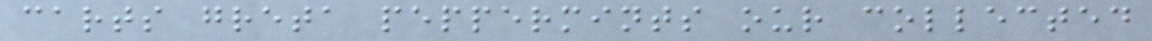carts greta peppermints our collected
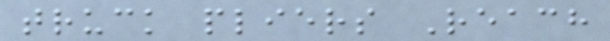truck pliers Reach
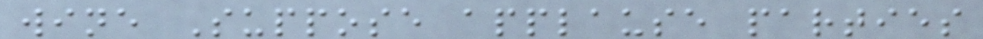wine Suppose applause parties
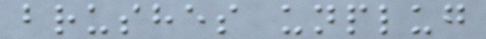brushes unplug
